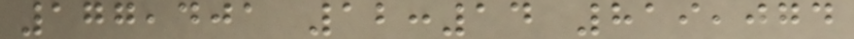177,401 12:14 819,074
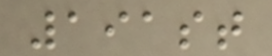191st
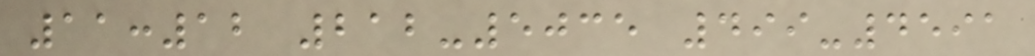11:12 212-5035 499-4591
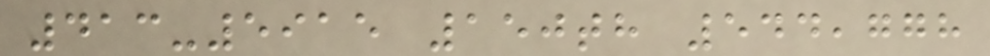413-5915 150th 544,778
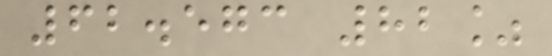62.573 82%
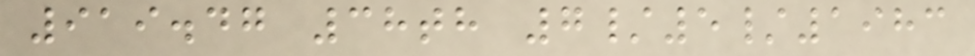919.47 38th 7/5/1983
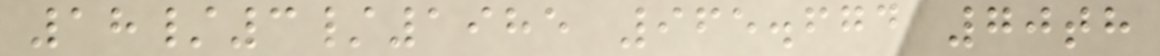18/3/1985 965.674 70th
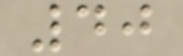40
